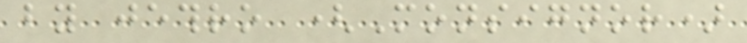by jethro (Monsignor)
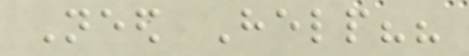Need Help??
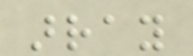array
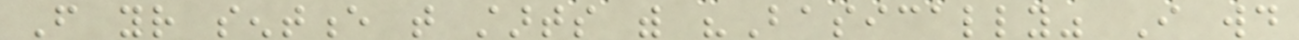From your sentence that starts with "Basically" I would
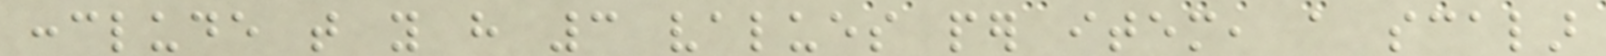conclude that you have 3 values per item, a scalar
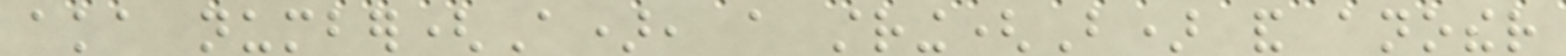aka number(A), a string(B) and another
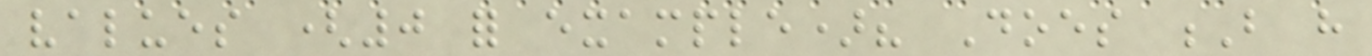values (0 for example)? Does B have
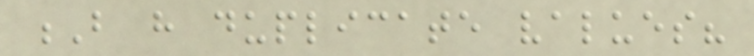B have duplicate values?
